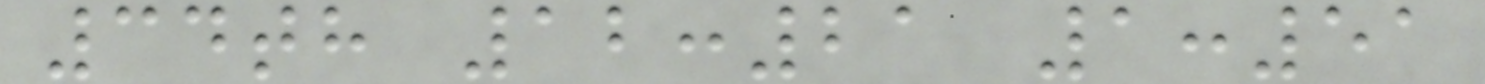34th 12:21 1:51
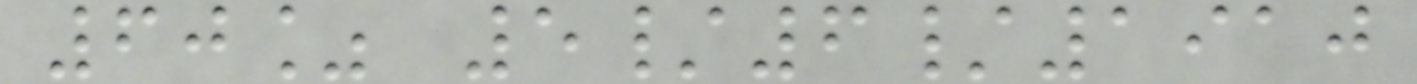60% 5/6/1910
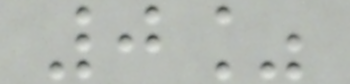0%
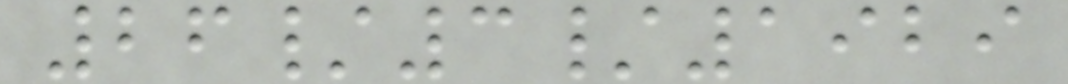26/3/1929
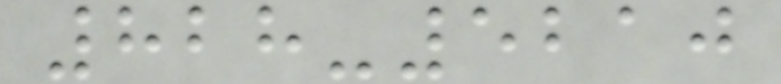828-5210
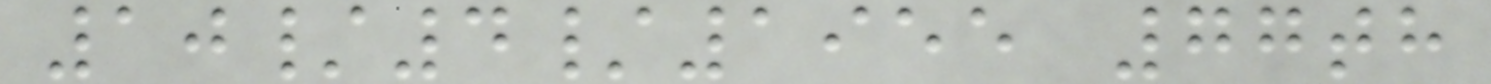10/4/1955 77th
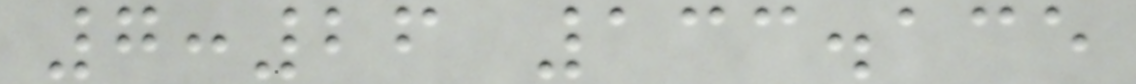7:26 133.135
